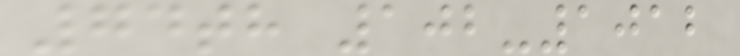74th 102-1012
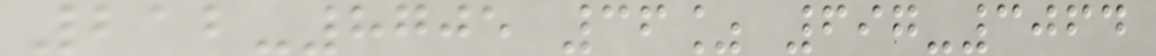212-8705 36% 697-3064
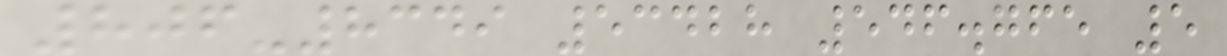806-8349 53428 546.765 5
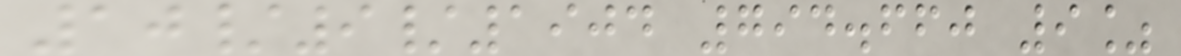10/9/1904 794.660 9%
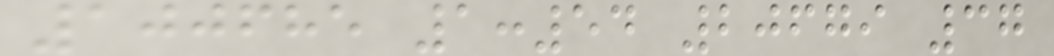100685 1:54 20679 37
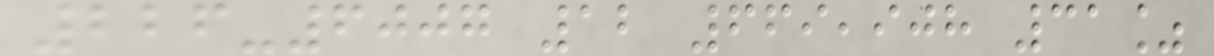226-6007 12 669,908 31%
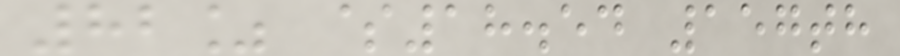82% $18.54 157th
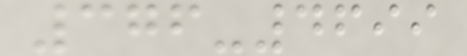376-4699
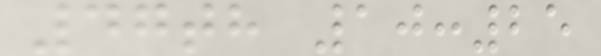47th 10:25
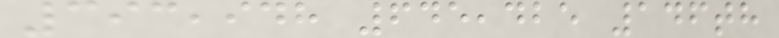393,948 645,425 146th
